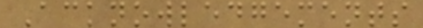Acknowledgements
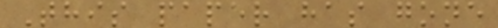This paper has gone
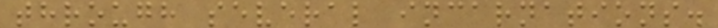through several incarnations.
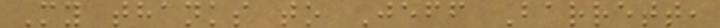My thanks to Jeff Barrett,
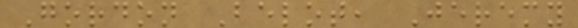Gordon Belot, Jeremy
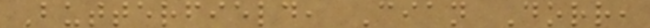Butterfield, Cian Dorr,
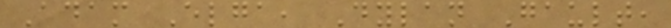Adam Elga, Dylan Gault,
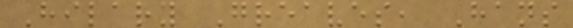Hilary Greaves, Hans
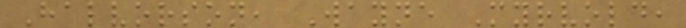Halvorson, Wayne Myrvold,
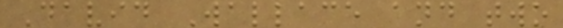David Wallace and two
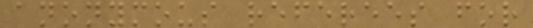anonymous referees for
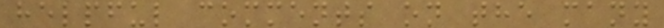helpful comments on the many
